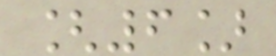[6]
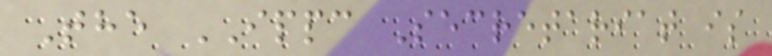The IPPC Secretariat is
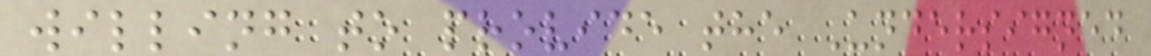willing to provide the Undersigned
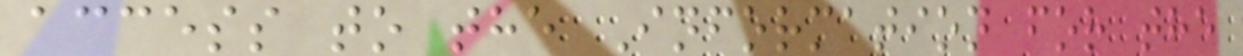access to the Information for the
